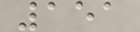151
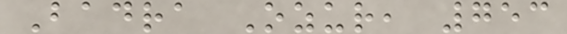Badra Ozur, 753
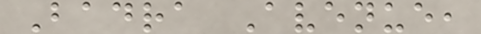Badra Avenue,
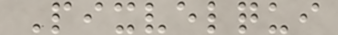Pixvelqui
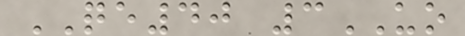QE40 3UO
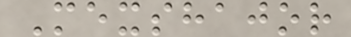Mexshajor
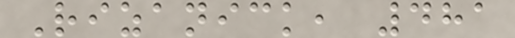Rizanick, 481
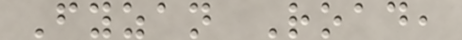Fyzan Road,
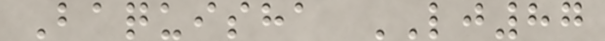Baquisha LJ87
